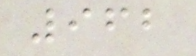962
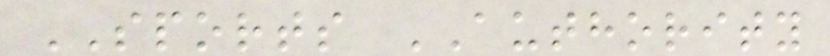SPORTS AUTHORITY
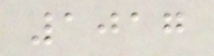1017
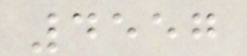4557
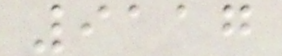9117
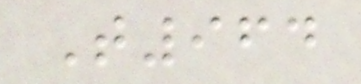T964
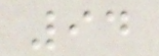94
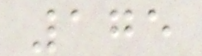175
